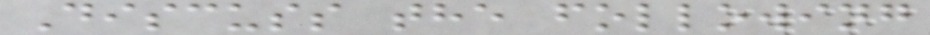Discuss the following
